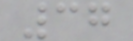37
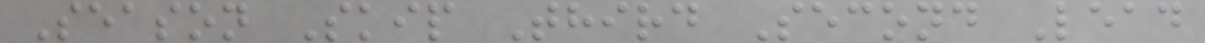Season Skip Third Second Lead
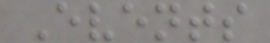Events
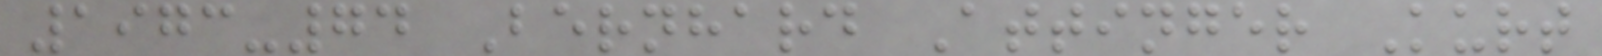1973-74 Bernhard Attinger Kurt
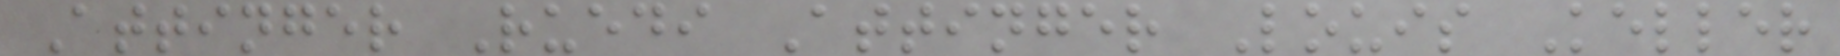Attinger Ruedi Attinger Louis Keller
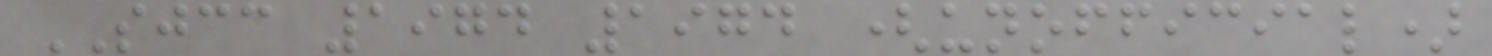SJCC 1974 1974 (unofficial)
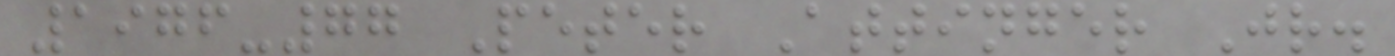1976-77 Peter Attinger Jr.
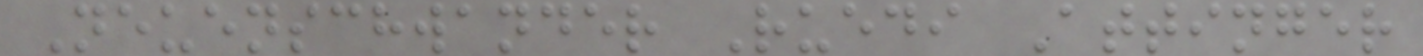Neuenschwander Ruedi Attinger
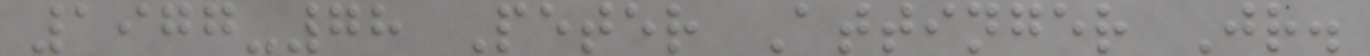1977-78 Peter Attinger Jr.
